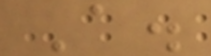A.
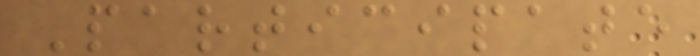Participate
